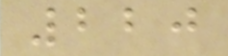220
